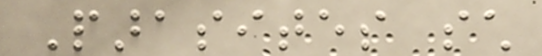Parasites such
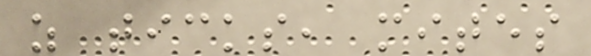as ticks, mites
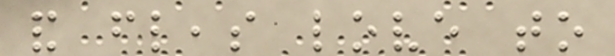and fleas love to
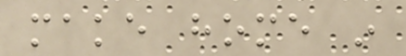make home in
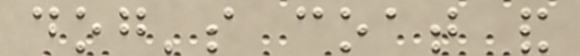dog's coat and
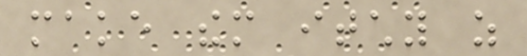make them itchy as
